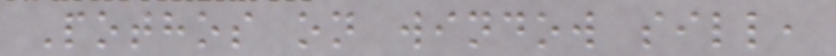Pothos on window sill,
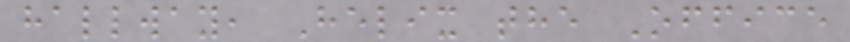hallway, Helix the Office
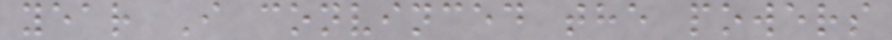year I convinced the powers
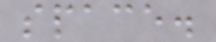space.
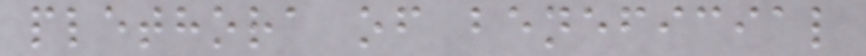plethora of beneficial
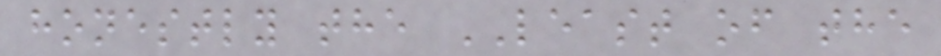honestly the LEAST of the
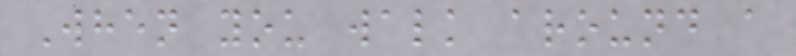When you walk around a
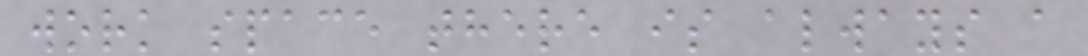work space there is always a
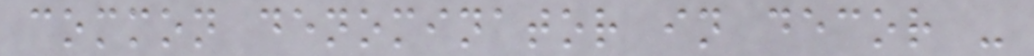common denominator in decor -
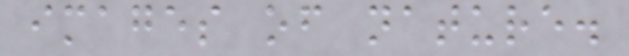images of nature.
